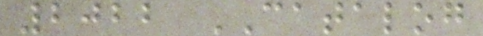2022 CATALOG
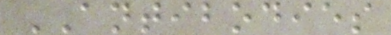ANTIBODIES
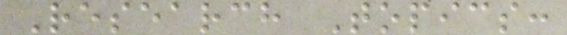Research Topics:
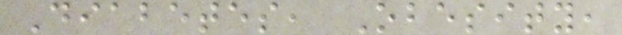Diabetes, Obesity,
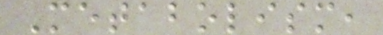Metabolism,
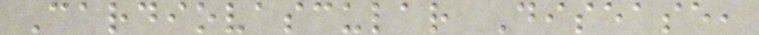Cardiovascular Disease,
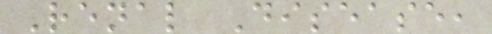Renal Disease,
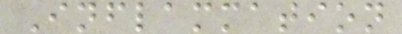Inflammation
